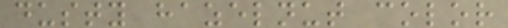dusty hazelnut color
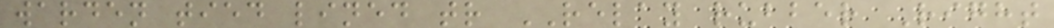warden tied lined tr RELAY rubber Right
